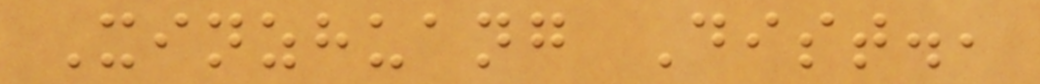Xinzhuang Dist.,
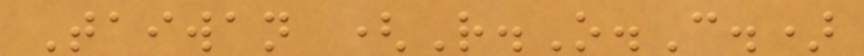Taiwan (R.O.C.)
